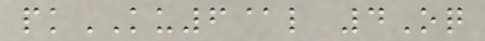pkKU6@l 4Oq
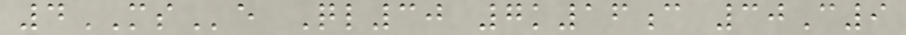4MSe Ql30 7k16c 30C9
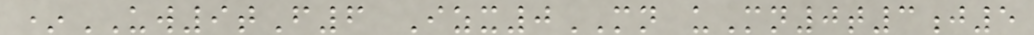*UW9tF6 Izx0MN uMn0t3j5
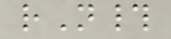rN#
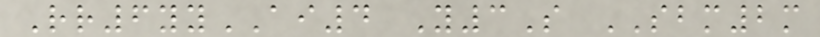Rr6yyAI4 Y3S SBM2m
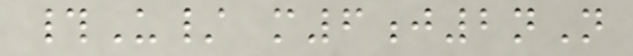#U/ m6j2nN
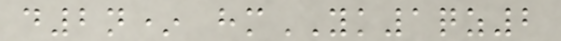d2n* hmYK1qz2
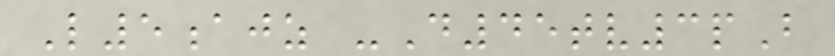L5ajz -D45tv3pB
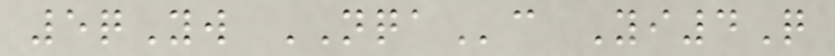5qYw NQAc Yi4Q
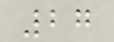27
